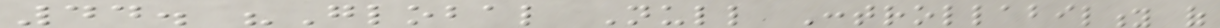44. "Global Null Controllability of
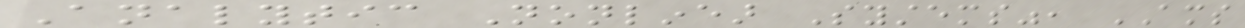Analytic Nonlinear Systems", AMS
